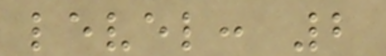level: 2
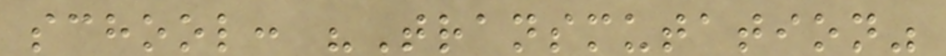school: "Transmutation"
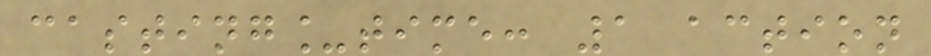casting_time: 1 action
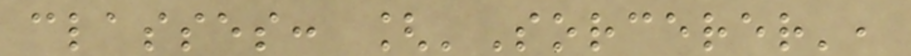classes: ['Sorcerer',
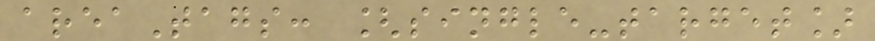areaTags: [single-target]
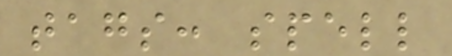tags: spell
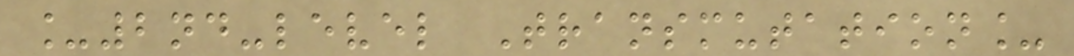_2nd-level Transmutation_
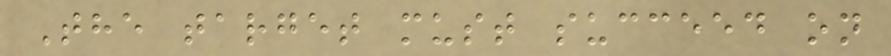The target must succeed on
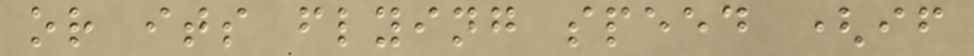or its flying speed (if
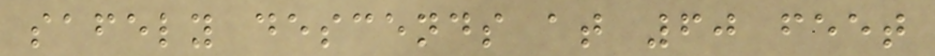safely descends at 60 feet
